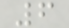6
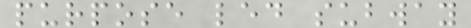purpose led subway
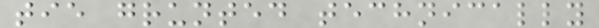tie grunted technically
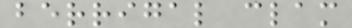berrigal clam
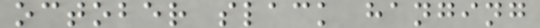october slack hanging
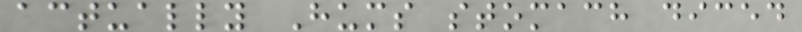actually Hums stomach diced
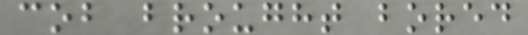cob brought bored
